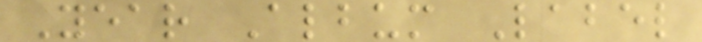Year Album Label
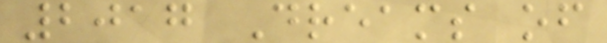2017 Dreams of
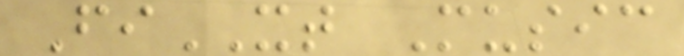FiXT Music
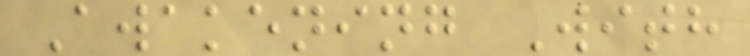Awakening With
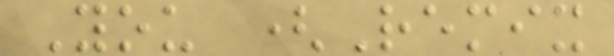You (Remix
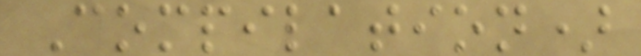Compilation)
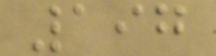197
